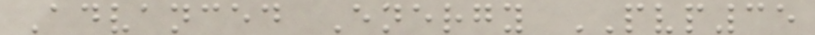Advanced Energy PVP35
